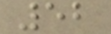52
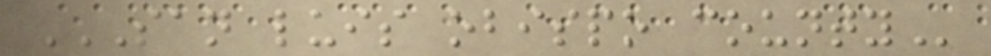SAN LUIS OBISPO COUNTY
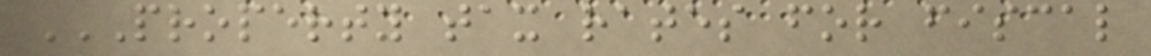PROPERTY TAX RATES FOR FISCAL
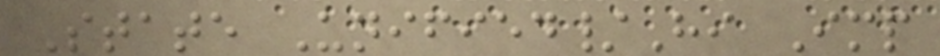State Unified/Hi Imp
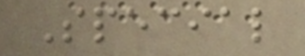Special
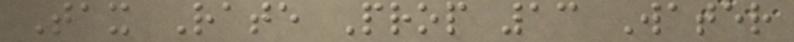Tax Rate Prop 13 Water
